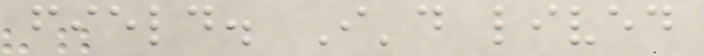field. I'd lived
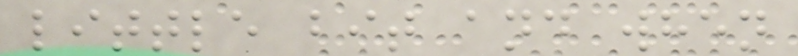little bit and when
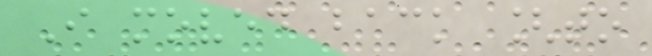I moved back [to
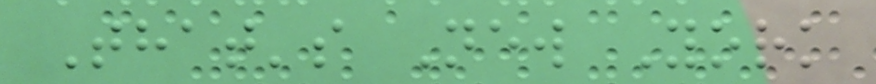That's New York
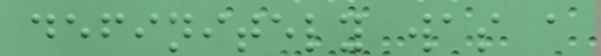definitely was a
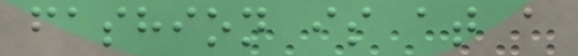fashion is at a
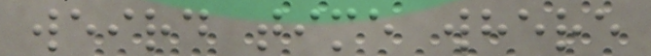weird time where
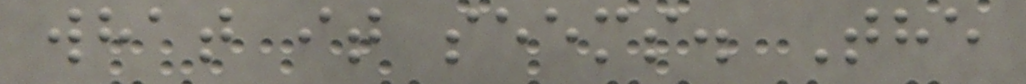what it seems. The
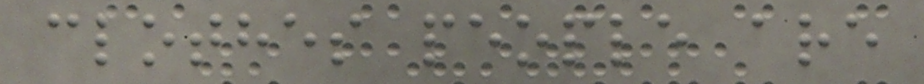clothes people are
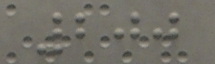200
